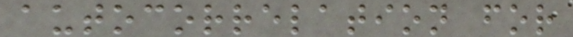autocorrelation for
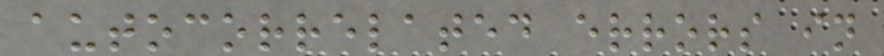autocorrelated errors in
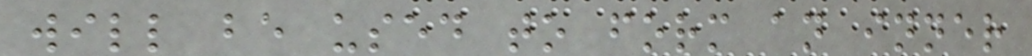will be used to form an inner
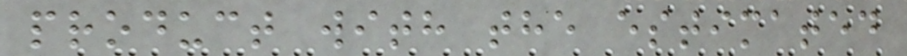product with the estimated
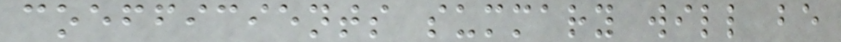coefficients summary will be
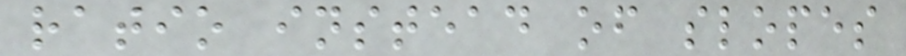ratio instead of slopes
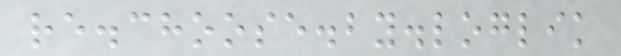re.choose.by.loglik
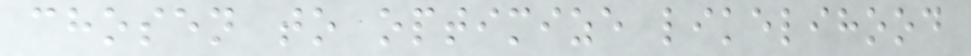chosen to optimize likelihood
